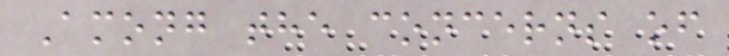Among the concerns of
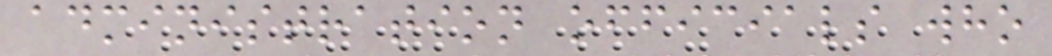administration officials who
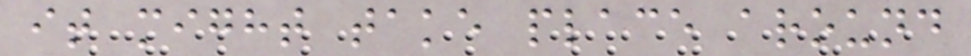it might take place around
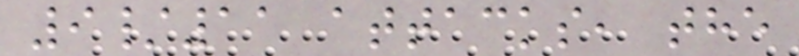9/11 attacks, the
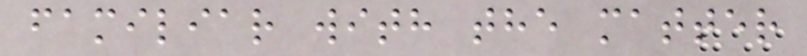familiar with the matter
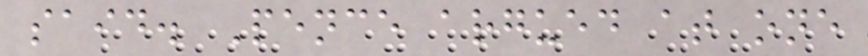said. Pence argued at one
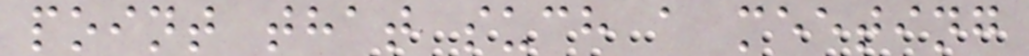point that such a meeting
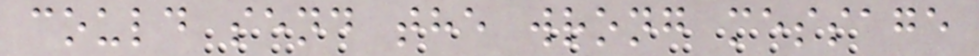could send the wrong message
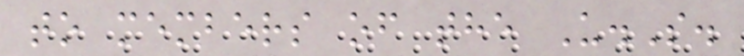to members of the U.S.
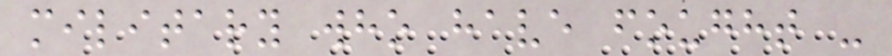military who have fought -
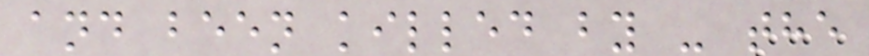and been killed by - the
